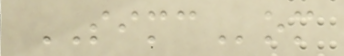SIMCom
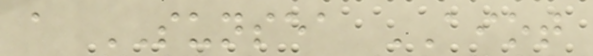a SUNSEA AIOT
